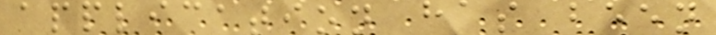application has been
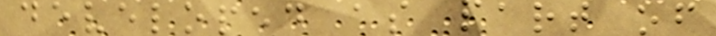developed as part of
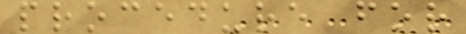procedure for
